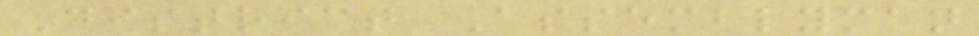District Assemblyman
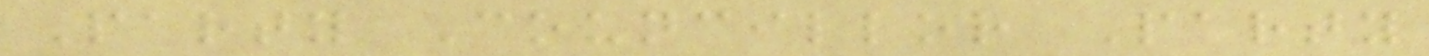Party Councillor Party
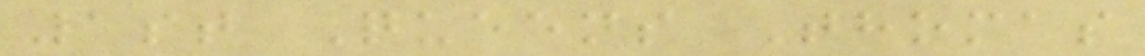1st Queens Thomas
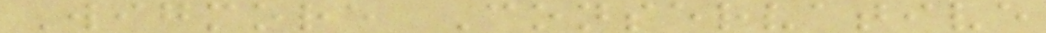Wigmore Conservative
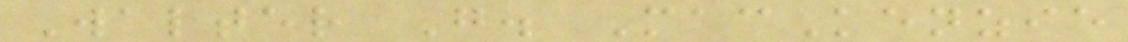Walter G. MacKenzie
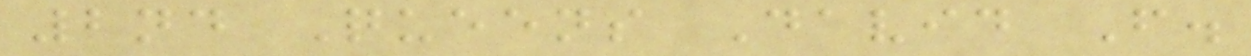2nd Queens David F.
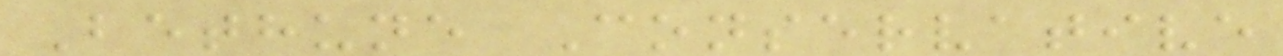Bethune Conservative
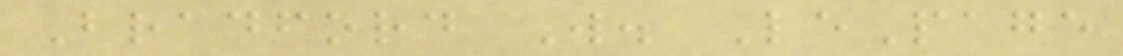Bradford W. LePage
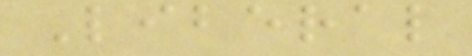Liberal
